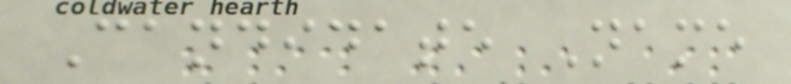Candidate Name
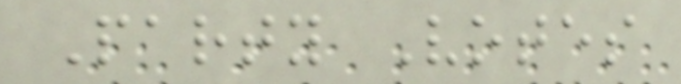Party Votes
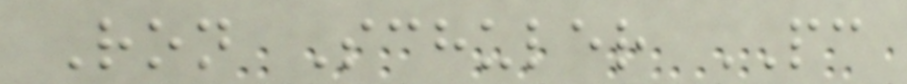Ron Schuler PC
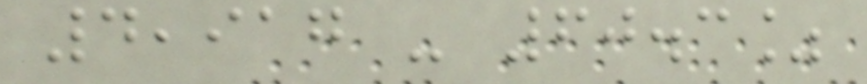4,917 - 60.3%
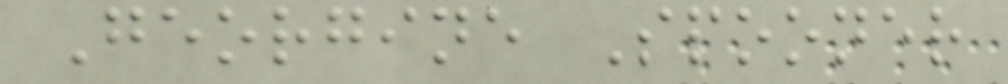Georgine Spooner
